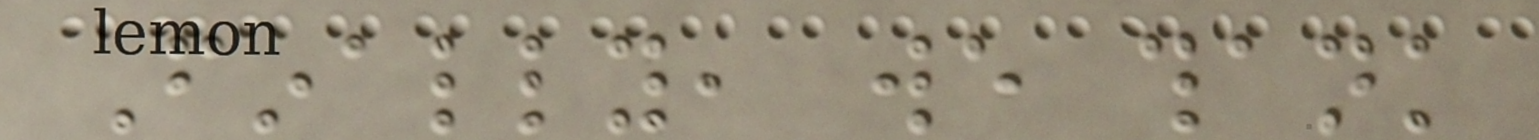Finally, we thank
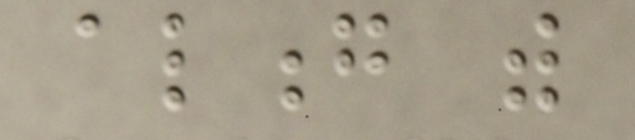along with
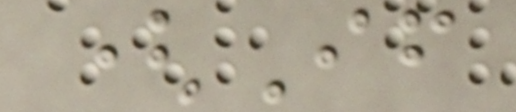(If
